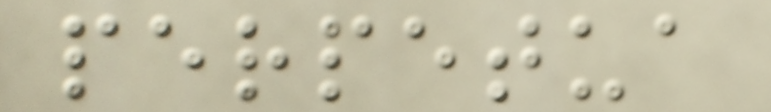perpetua
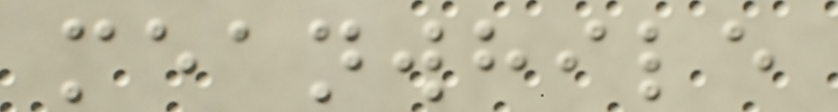meanwhile
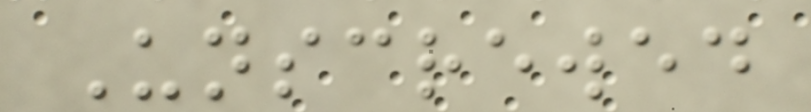Unscrewed
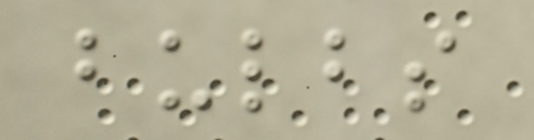bulbs
